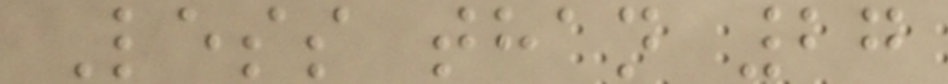Less than 27
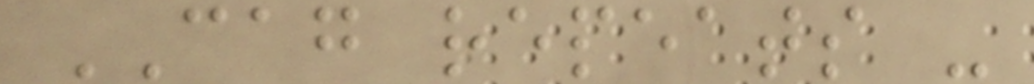CAG repeats -
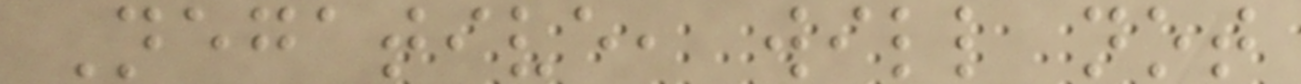Negative, will not
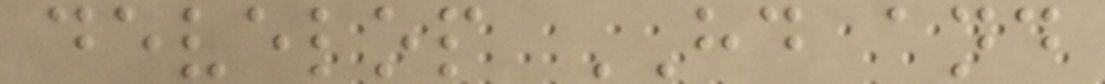develop HD and
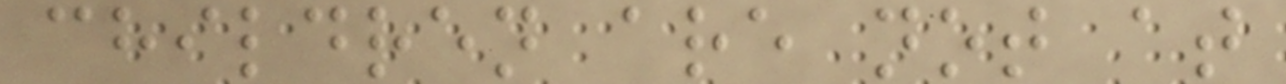children are not at
